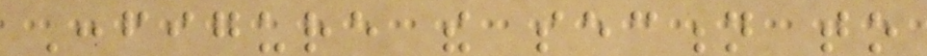Configure the section to
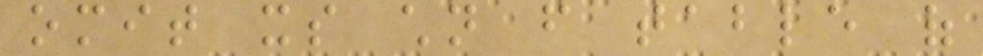omit its children from table of
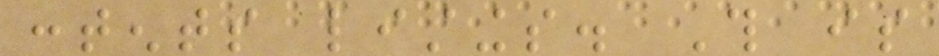contents listings. This is
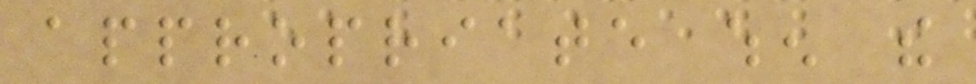appropriate when the
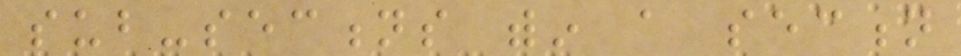sub-sections within a section
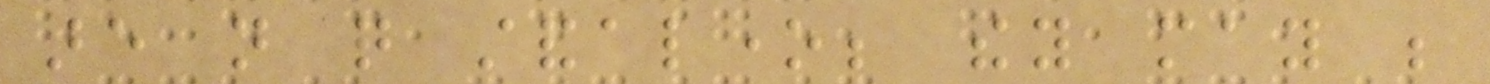are not quite standalone; they may be
